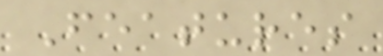Features
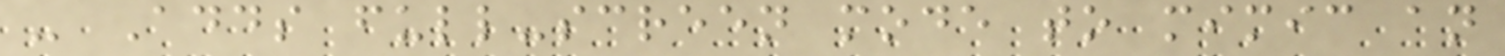- Adds full-screen mode to mimic an
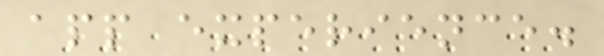app experience.
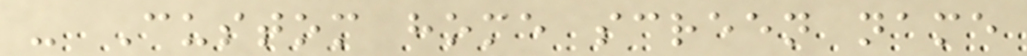- Custom home screen name
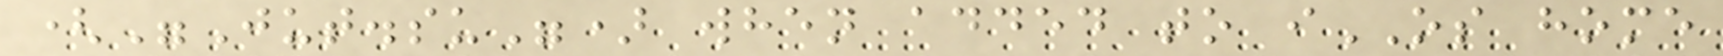("Jut.su") when added to iOS home
